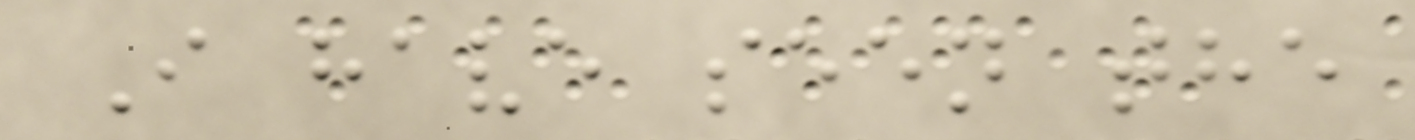I have seen the
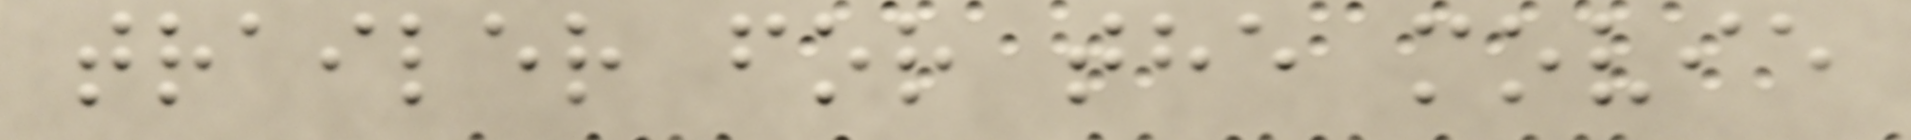trailer for the movie
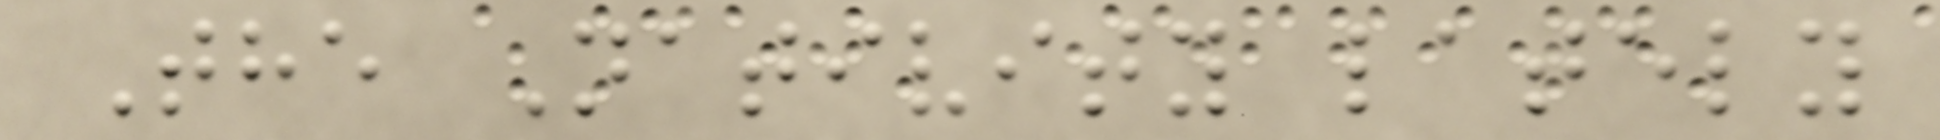The Nativity lately
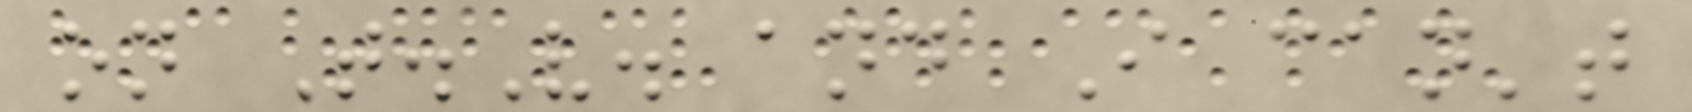on T.V. and I can't
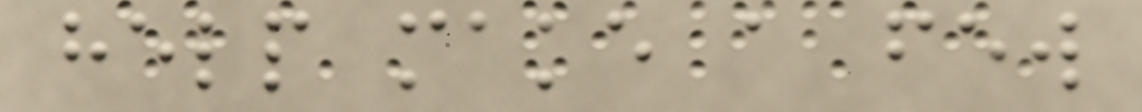help make a few
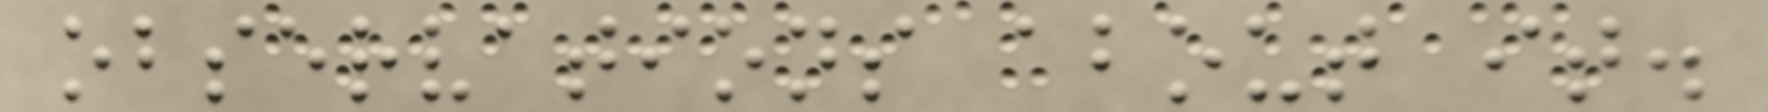observations about it.
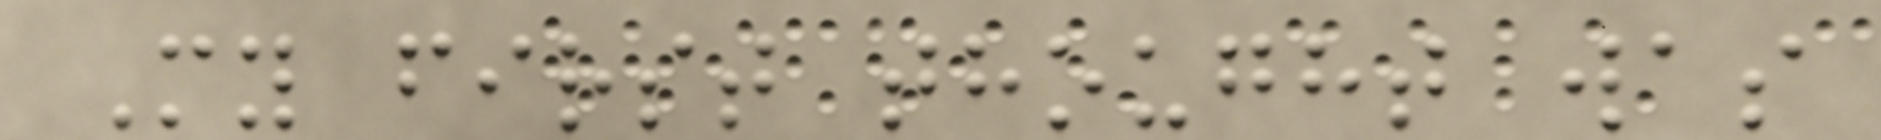My first thought was
